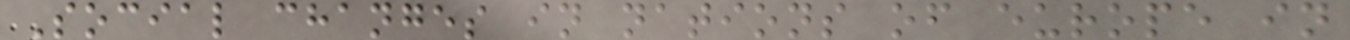Social changes in nations of europe in
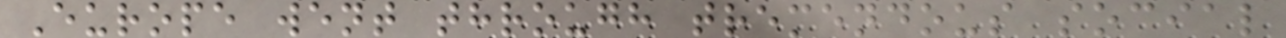Europe went through tremendous social
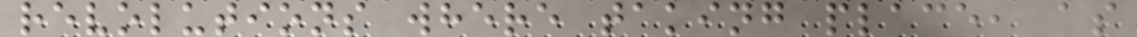revolutions where taking place, as
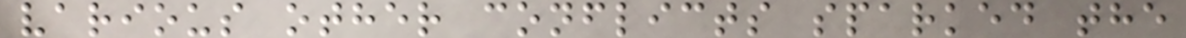various other conflicts sparked the
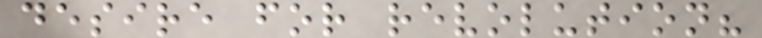desire for revolution?
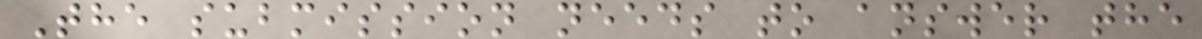The submission needs to answer the
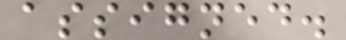assigned.
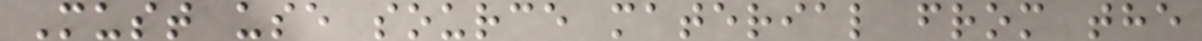Must use source material from the
